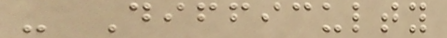- Difficulty
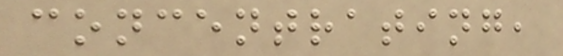concentrating,
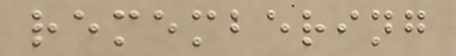remembering
